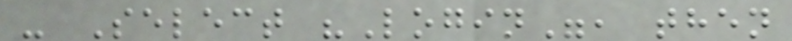- Select "Login", then
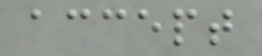accept
